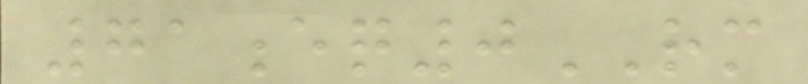71eq0RM
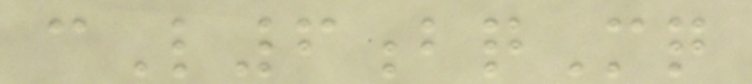cL6bqMq
